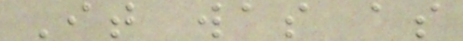It was as
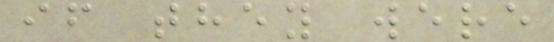if they were
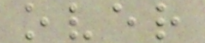over
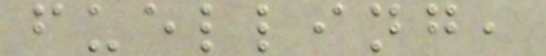fuelling,
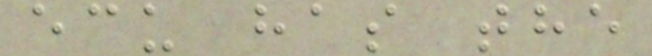ecu has the
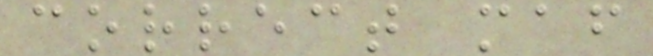correct maf
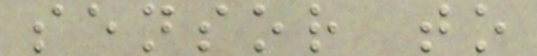sensor to
